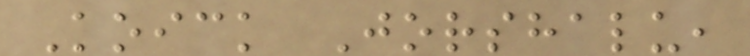Koick Jorshalu,
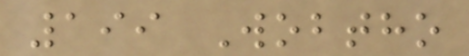199 Wobtho
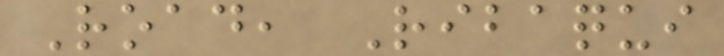Road, Ribaqui
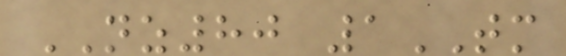NZ80 1TM
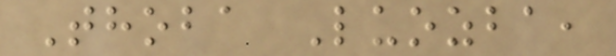Thoba Luozba,
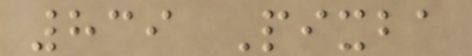839 Pixba
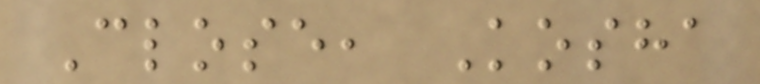Close, Kosha
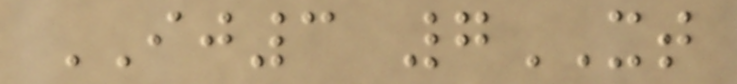IJ3 7XT
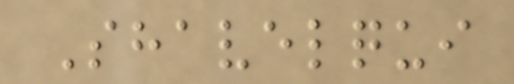Shavelqui
